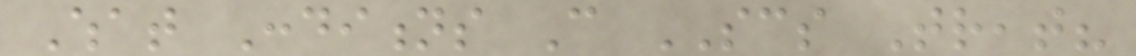What Conditions Can SCS Treat?
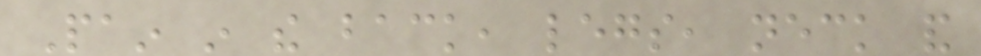Pain in the back, legs, neck and
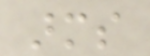arms
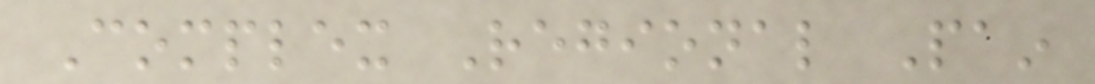Complex Regional Pain
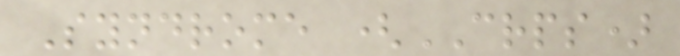Syndrome (CRPS)
